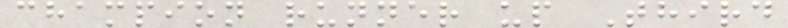champion runner up Third
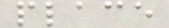place
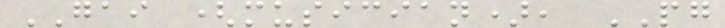GAI (musician), PG
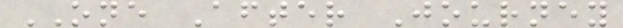ONE After Journey
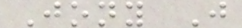Jony J
